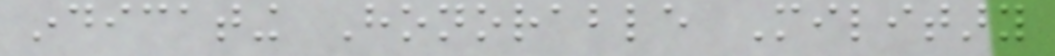indicating Honorable Military
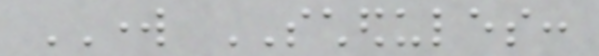WORK SCHEDULES:
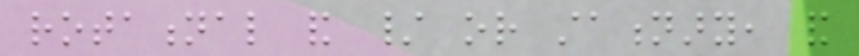rotational and / or stationary, and
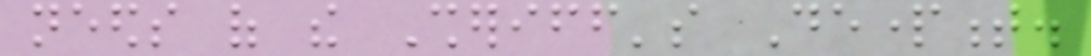needs of the Sheriff's Department.
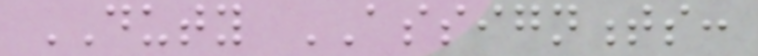DUTY ASSIGNMENTS:
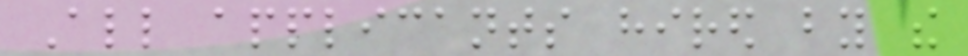All applicants hired by the
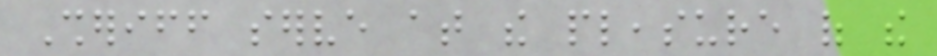Sheriff serve at the pleasure of the
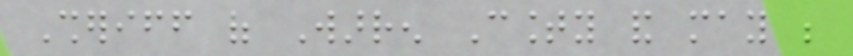Sheriff of Warren County and may be
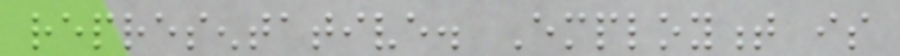representative. Employment is
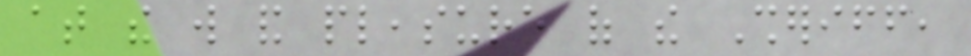at the will and pleasure of the Sheriff,
